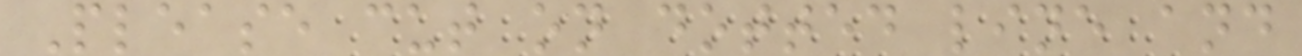Please cut on dotted line and
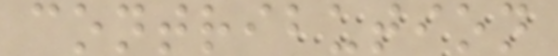contribution
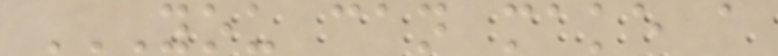YOU CAN MAKE A
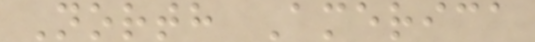North America
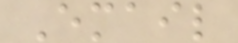Email
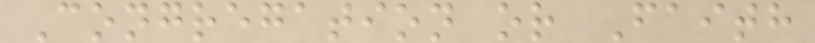Congregation or Faith
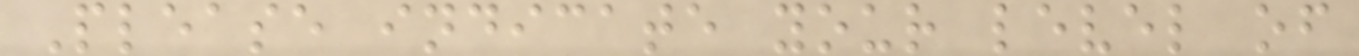Please indicate your level of
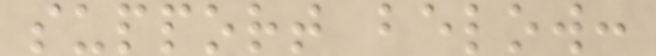support below:
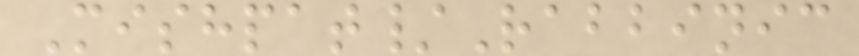Mishpat/Rabbinic
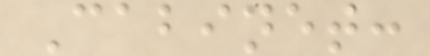Cabinet:
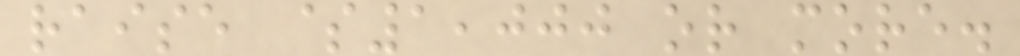raise $1,000 or more.
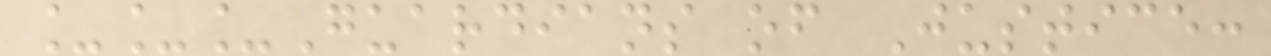___Guardians of Justice:
